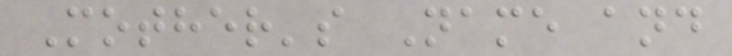Mother's Name and
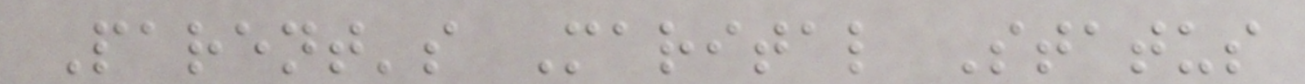Parent's Marital Status
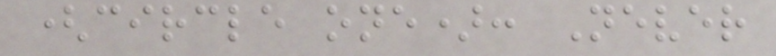(circle one): Never
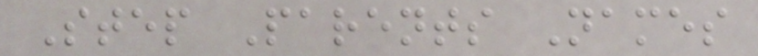Step Parents Names
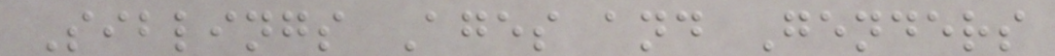Siblings Ages and Genders
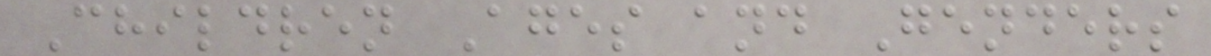Children Ages and Genders
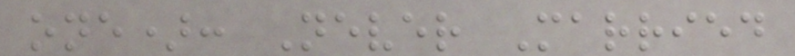one): Never Married
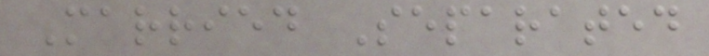Married Separated
